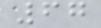67
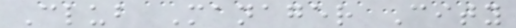Club Manager City
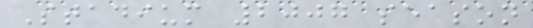Stadium 2007 season
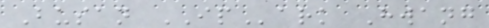Busan IPark Hwang
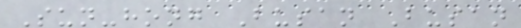Sun-hong Busan Busan
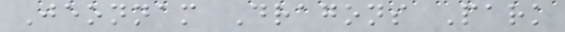Jeonnam Dragons Park
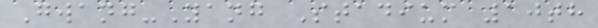Gwang-Yang Stadium 10th
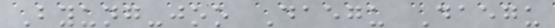Byung-joo Daegu Daegu
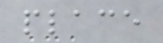place
